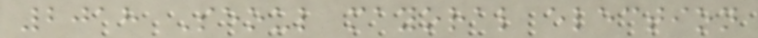2018 Seoul mayoral election
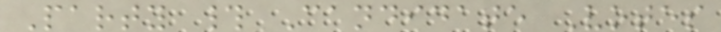Party # Candidate Votes
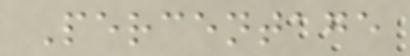Percentage
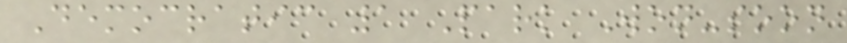Democratic 1 Park Won-soon
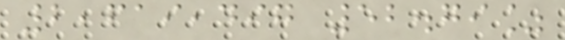2,619,497 52.79%
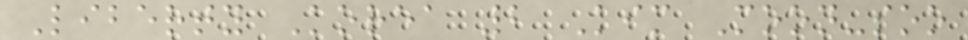Liberty Korea 2 Kim Moon-soo
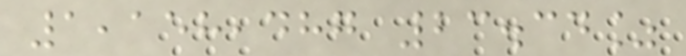1,158,487 23.34%
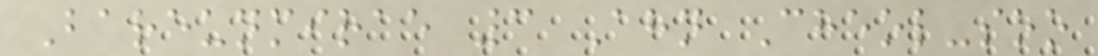Bareunmirae 3 Ahn Cheol-soo
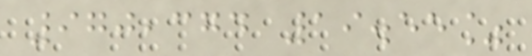970,374 19.55%
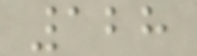128
